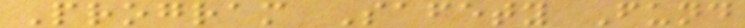Program Safety Fund
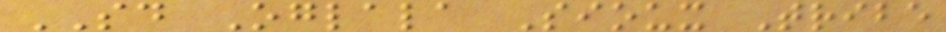SD Oglala Sioux Tribe
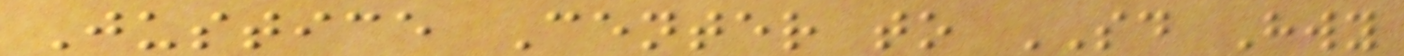Justice Center to SD Hwy
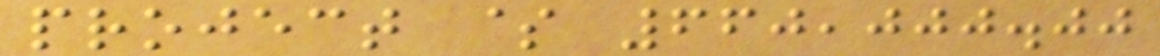project $ 660,000.00
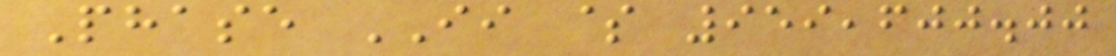Phase II $ 959,600.00
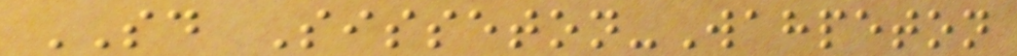SD Sisseton-Wahpeton
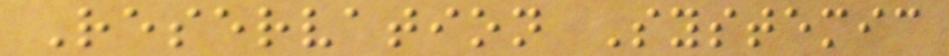Reservation Systemic
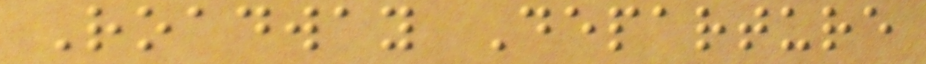Roadway Departure
